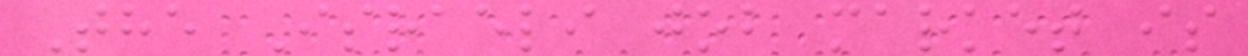The Israeli job market is
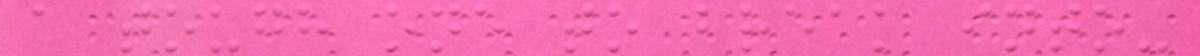a tough one to break into-
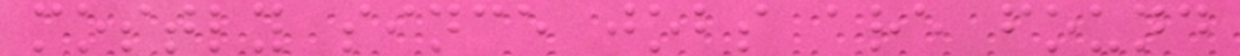mostly since jobs are found
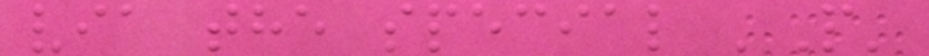via the special 'P'
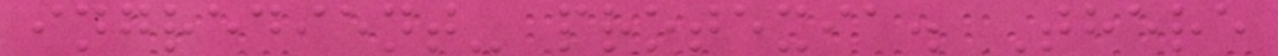ingredient- protexia. There
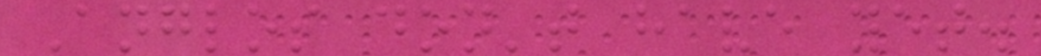Anglos don't have yet.
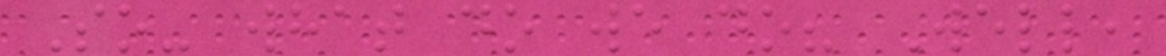So- what do we do? Well,
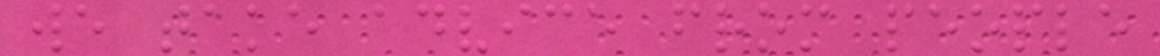we take advice from people
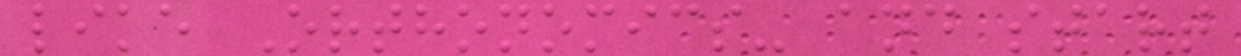like Orthonomics- and start
